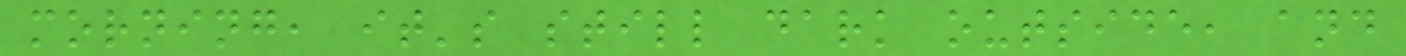morning, it's still dark outside, and
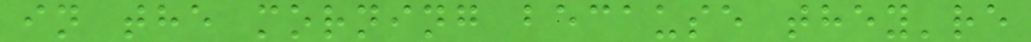in the morning because they're
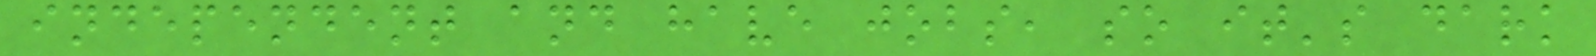independent and have jobs, so it's dark
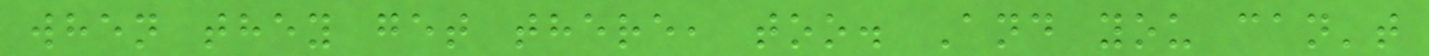when they get there, too. And you can't
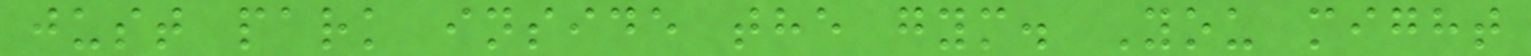just park inside the gym. You might
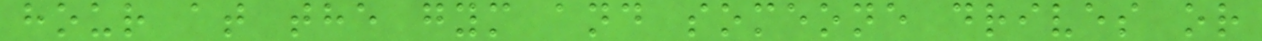hour at the gym and someone drives or
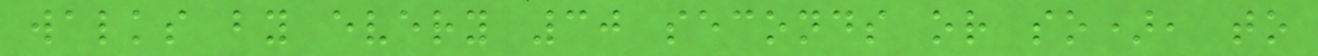walks by every 30 seconds or so), to
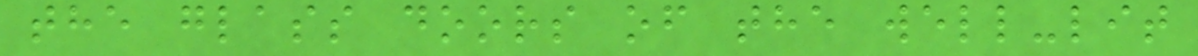the glass doors of the well-lit
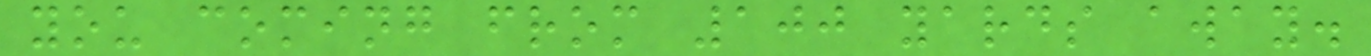you coming from 100 yards away.
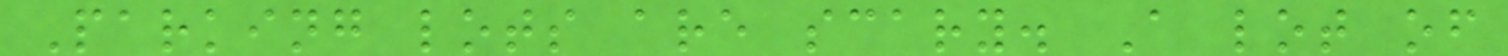Parking lots are scary. A lot of
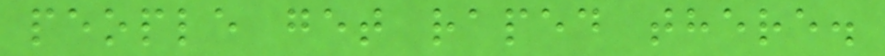people get raped there.
